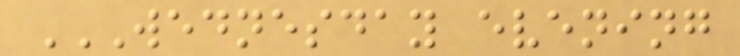WEDNESDAY EVENING
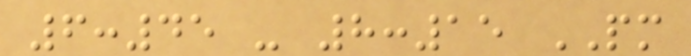6:45 - 8:15 PM
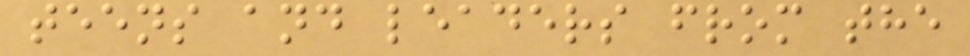teens and leaders from the
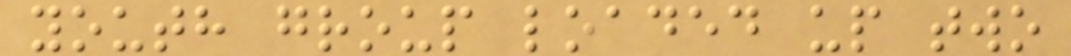youth group loaded up two
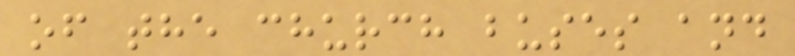of the church buses and
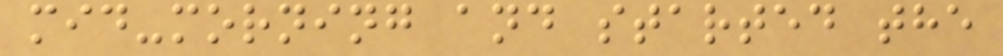mid-morning and started the
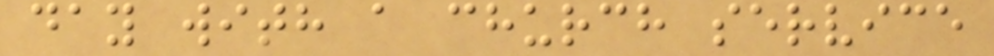day with a church service
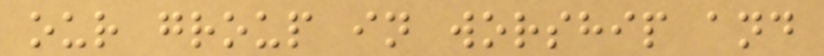our group in worship and
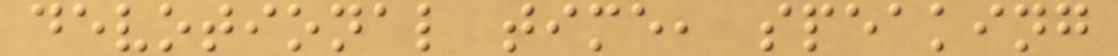devotional time, speaking
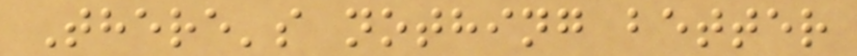There's nothing better
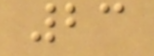23
